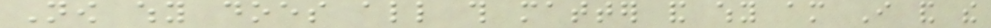Now why does all this matter and why am I and the
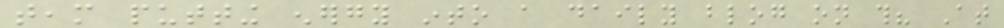team putting energy into a daily blog on this? At
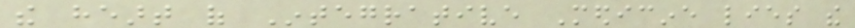the heart of Integrative Medicine lies the
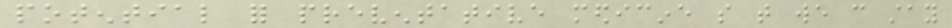potential for preventative medicine so that we can stay
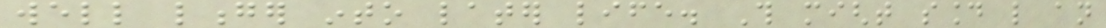well longer into later life. This might sound like an
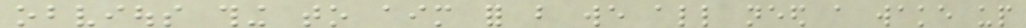obvious thing to aim for but we all need a wake up
